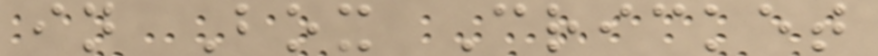in Box Cricket
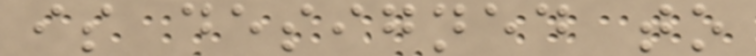is designed to
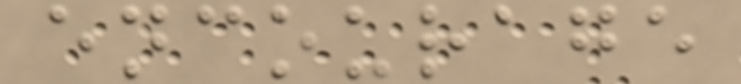encourage
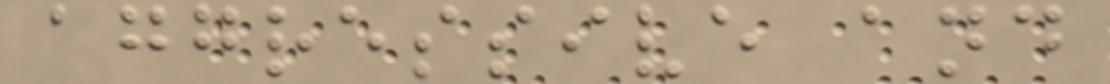aggressive and
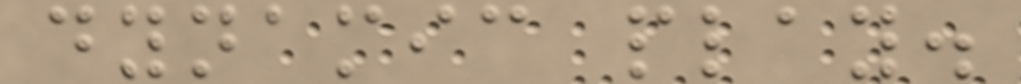dynamic play.
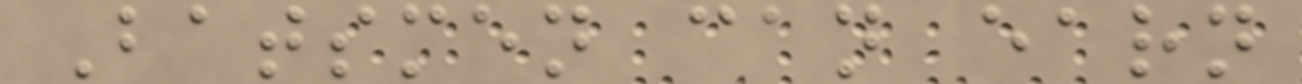Batsmen can earn
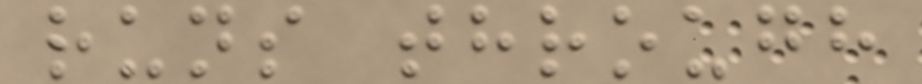runs through
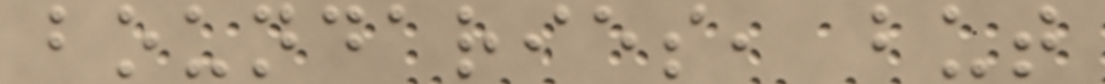boundaries, but
